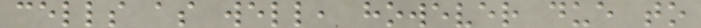cells as well, however due to
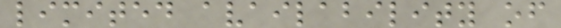limited availability of
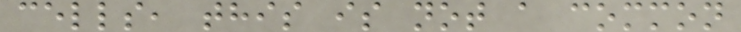cells, this is not a common
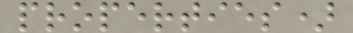properties)
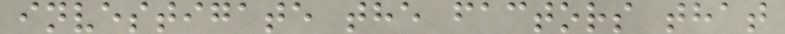investigate the factors that
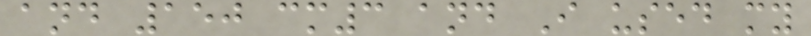and 150 cm3 and I used my
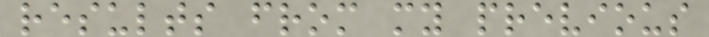results from my previous
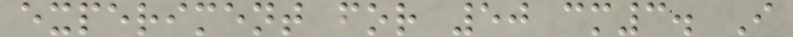experiment for 50 cm3. I
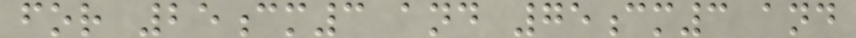for 25cm3 and 75cm3 and
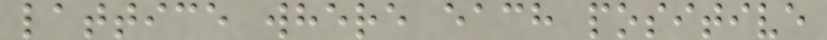lattice where each positive
